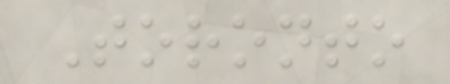Toronto
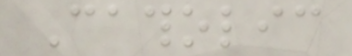Catholic
